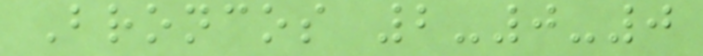Broncos 2-0-0
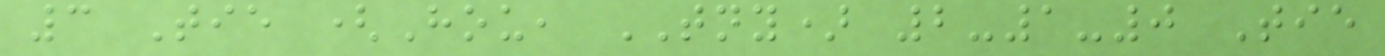3 Tie (Hou, TNY) 2-1-0 Tie
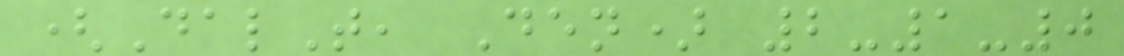(DalT, Den) 2-1-0
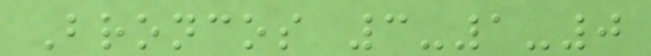Broncos 3-1-0
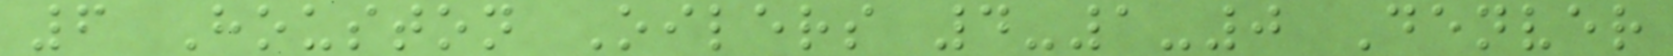6 Houston Oilers 4-1-0 Denver
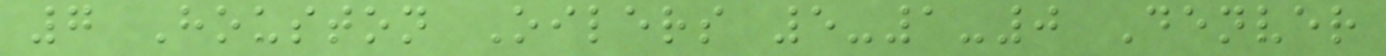7 Houston Oilers 5-1-0 Denver
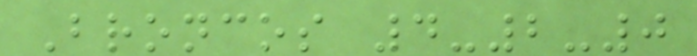Broncos 4-2-0
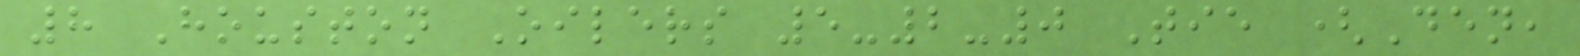8 Houston Oilers 5-2-0 Tie (Den,
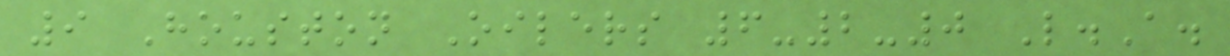9 Houston Oilers 6-2-0 L.A.
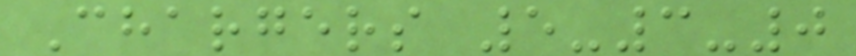Chargers 5-3-0
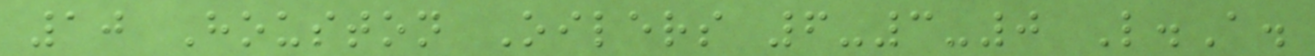10 Houston Oilers 6-3-0 L.A.
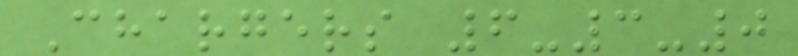Chargers 6-3-0
